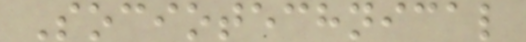Sociotechnical
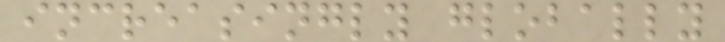increasingly globally
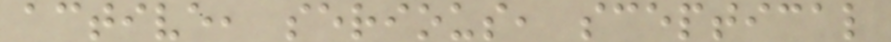active, serious, sceptical
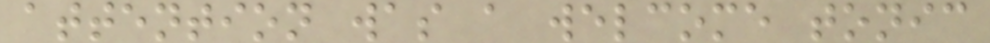attention was a welcome tonic
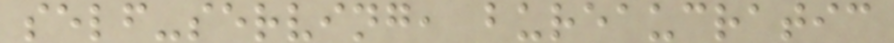self-serving, bureaucratic
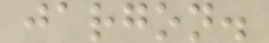jargon.
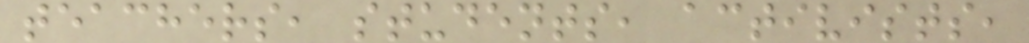teachers, students, activists,
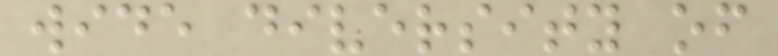wide diversity of
